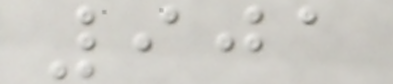901
